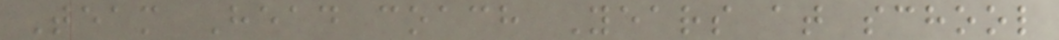Team Head coach Years at school
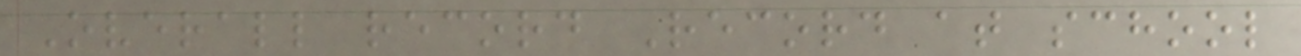Overall record Record at school
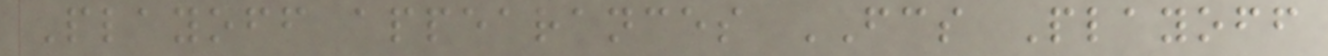Playoff appearances FCS Playoff
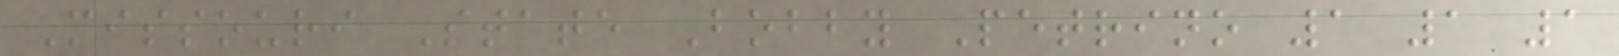Missouri State Bobby Petrino 1 1 1
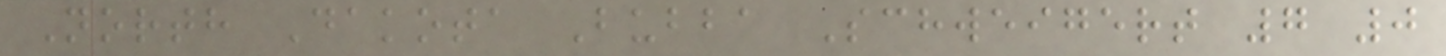North Dakota Bubba Schweigert 7 0
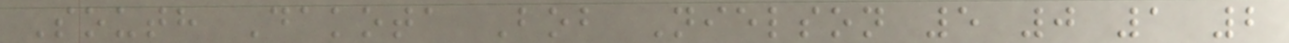South Dakota Bob Nielson 5 0 1 2
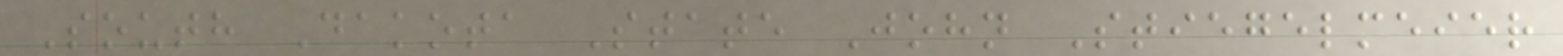South Dakota State John Stiegelmeier
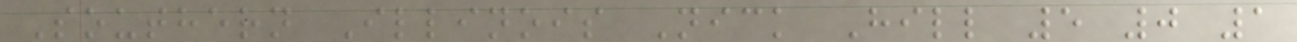Southern Illinois Nick Hill 5 0 1
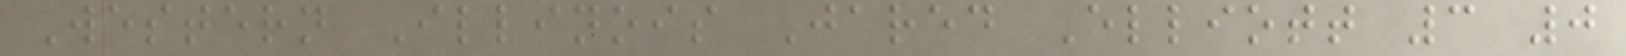Western Illinois Jared Elliott 3 0
